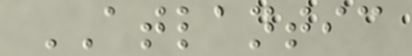ATLANTIC
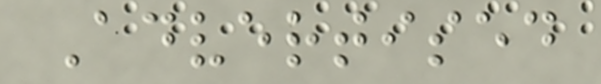Advertised
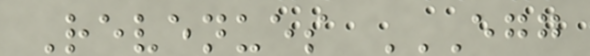Revenues EGG
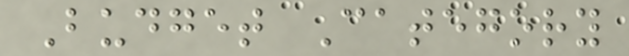Budget Category
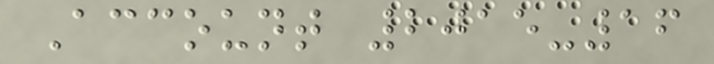Account 2015-16
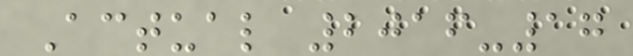Actual 2016-17
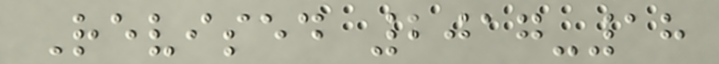Revised 2017-18
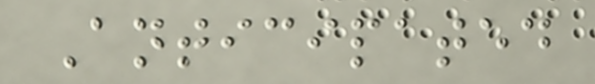Anticipated
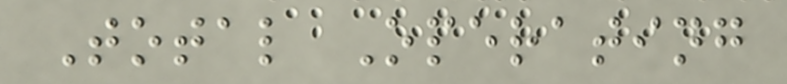Total Operating
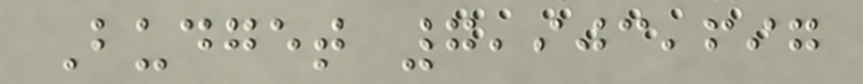Budget 7,903,697
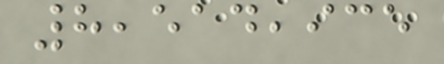8,514,935
